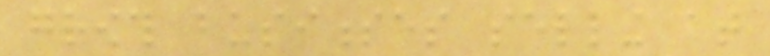growth businesses selling at
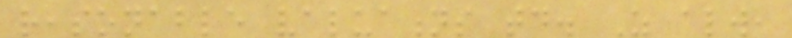reasonable valuations today. As always,
